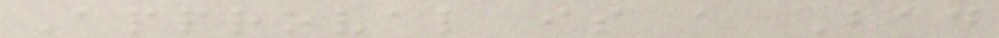Approval is a Bad
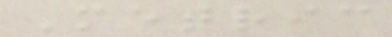Metric
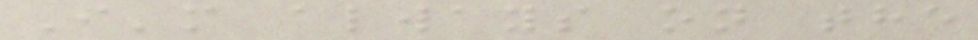I'm always on the
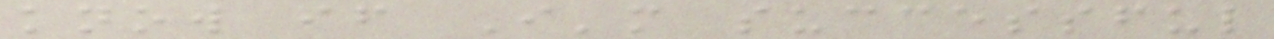know if I'm successful
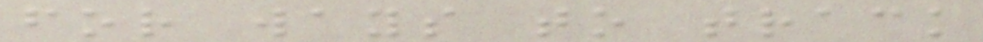for ways to track
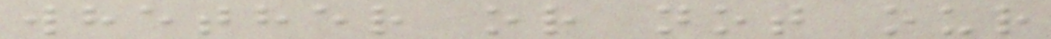whether or not our
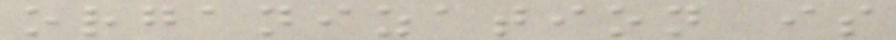organization is
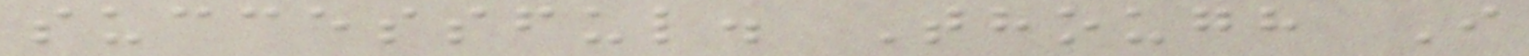successful. Though I
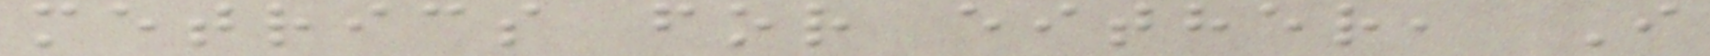metrics for either, I
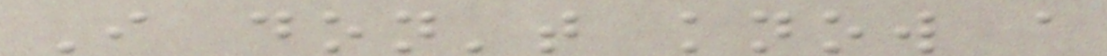I don't know a
